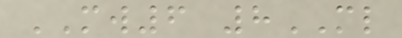MW6 8ML
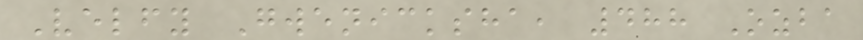Velfy Gwenicksha, 488 Ozba
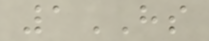1HS
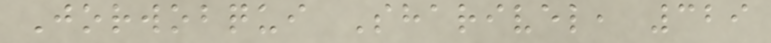Jorwobqui Sharivel, 329
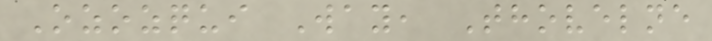Ozozqui Way, Thovelne
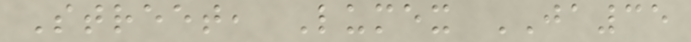Street, Lumex JA35
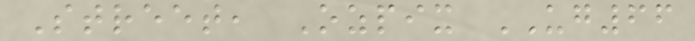Street, Ozpix UG66
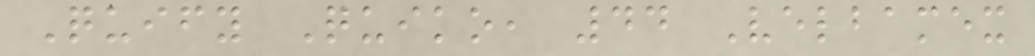Quify Quiko, 44 Velbamex
